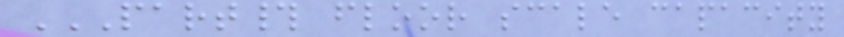PART# FLOOR SCALE CAPACITY
